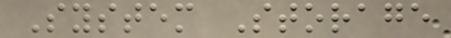System Storage
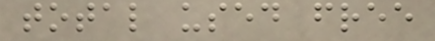total used free
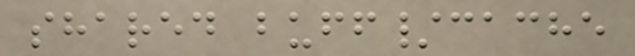shared buff/cache
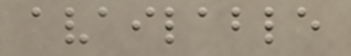available
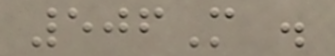506M .
